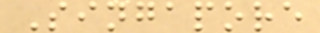Singapore
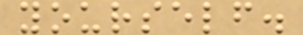yourself.
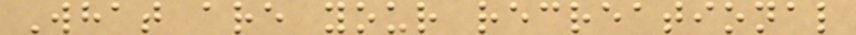What are your recreational
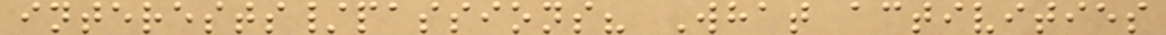interests/passions? What activities
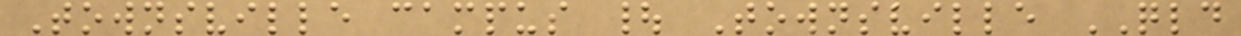Townsville campus | Townsville QLD
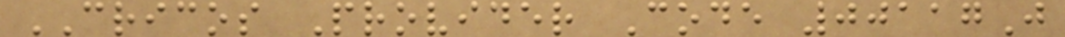CRICOS Provider Code 00117J
